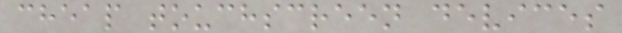cheap touchscreen devices
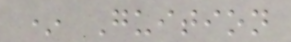* Guition
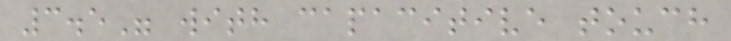3.5" with capacitive touch
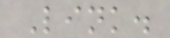Link.
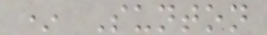* Sunton
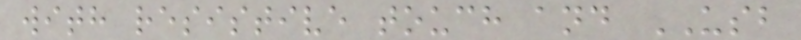with resistive touch and USB
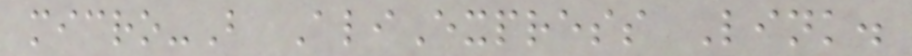micro-B AliExpress Link.
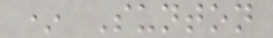* Sunton
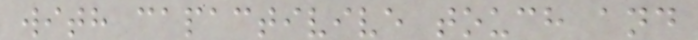with capactivive touch and
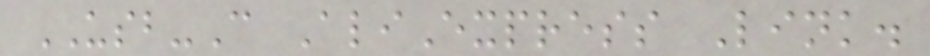USB-C AliExpress Link.
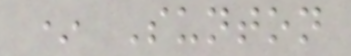* Sunton
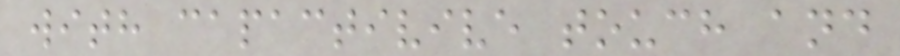with capactivive touch and
